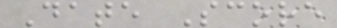Date Score
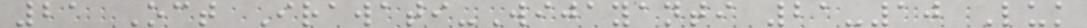21 Oct Irawati-Wijayanti 21-10 Luk
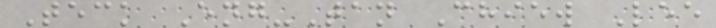Teck Eng-Tan Chiew Lee
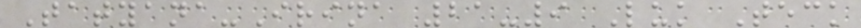Tatyana-Irina 21-9 Luk Teck
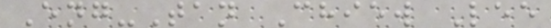Eng-Tan Chiew Lee
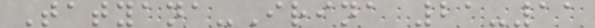Tatyana-Irina 21-11
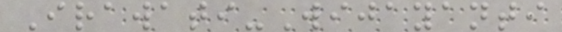Irawati-Wijayanti
